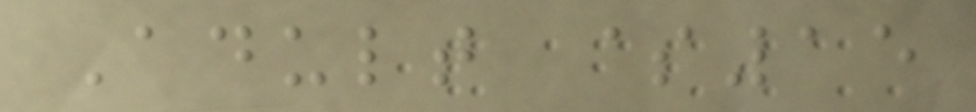Adult $15
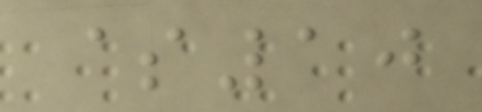$10
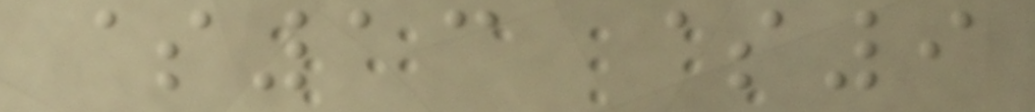$13 $9
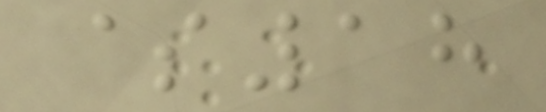$18
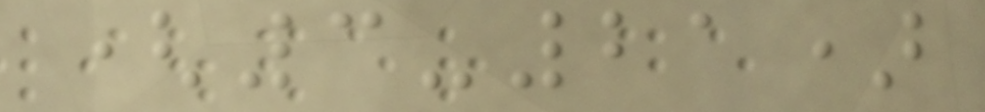(3-21)
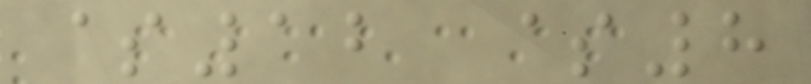$12 $8
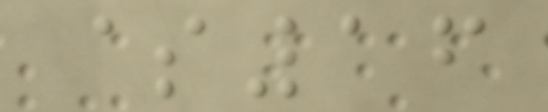$16
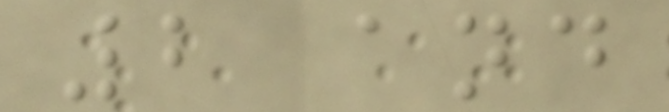2 and
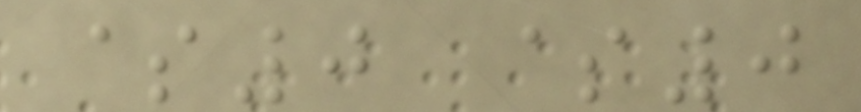$0 $0
